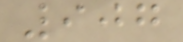907
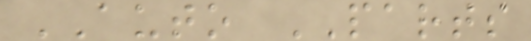AUTO PARTS
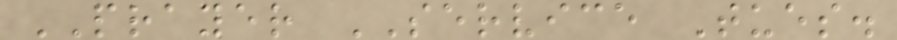PRAYER SERVICE Tues.
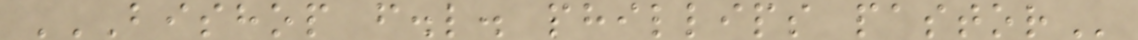BISHOP F.L. PHILLIPS PASTOR
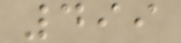499
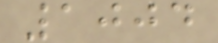1004
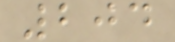204
